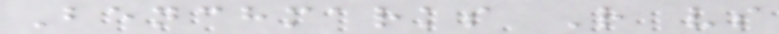Benchmarks R vs
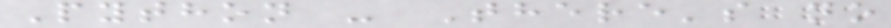Python - There's no
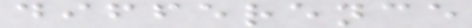difference
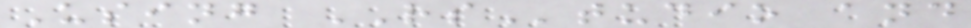Using RStudio and
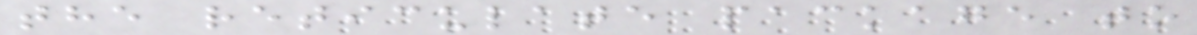the reticulate package to
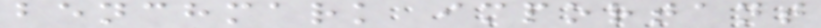benchmark important
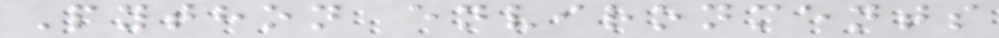Python environments
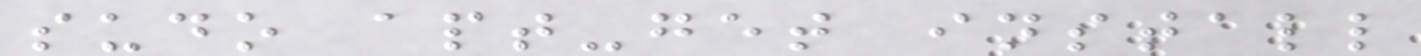sudo apt-get install
